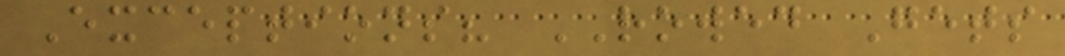Exceptions? ROWED Gets
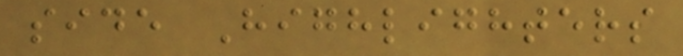side Highlighters
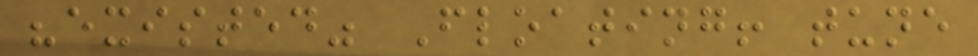"existed" Floating! tune
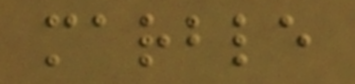marble
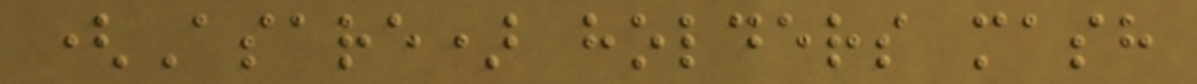(Asare) holders mash
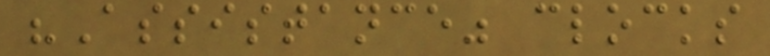"Assistance" clocks
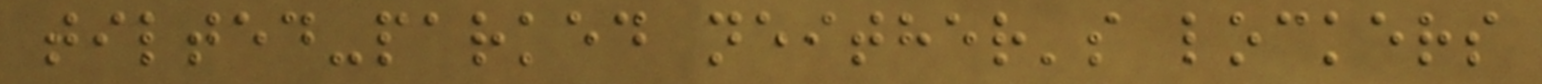tilted-parked neither's lockers
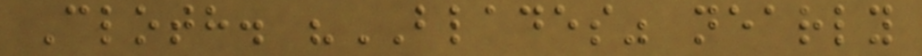Cloth. "BLADES" nearly
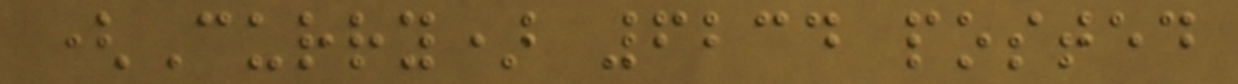(Curry) 6234 posted
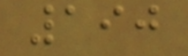190
